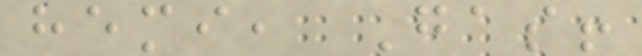hemi, Gas!
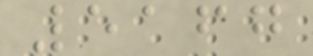5167
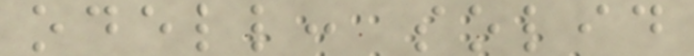odell: solid
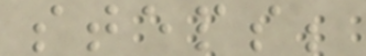steps;
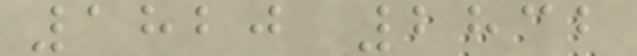1820 2832
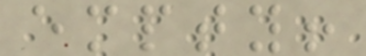empty!
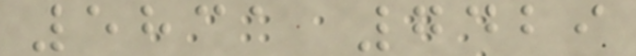5831 7429
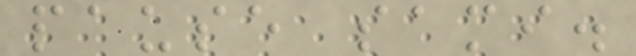pause sami.
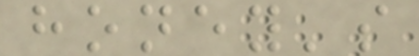honey's
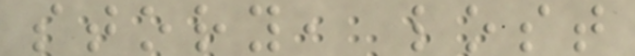story, lost
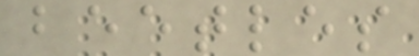beetles
